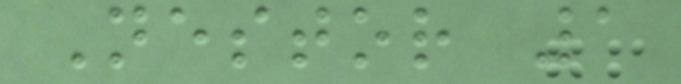Nestor 1
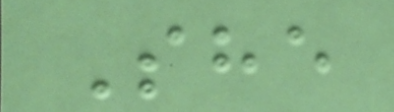She
